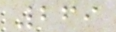269
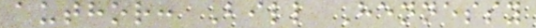author: Bill Hennessy
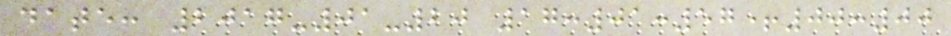date: 2017-01-20 17:01:57+00:00
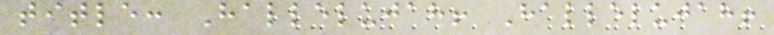title: Hallelujah! Hallelujah!
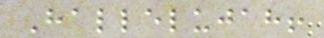Hallelujah!
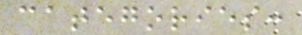categories:
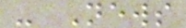- News
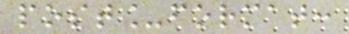post_format:
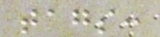tags:
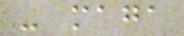- maga
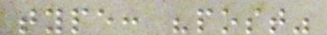type: "post"
